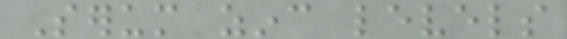Serum zinc levels
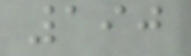190
